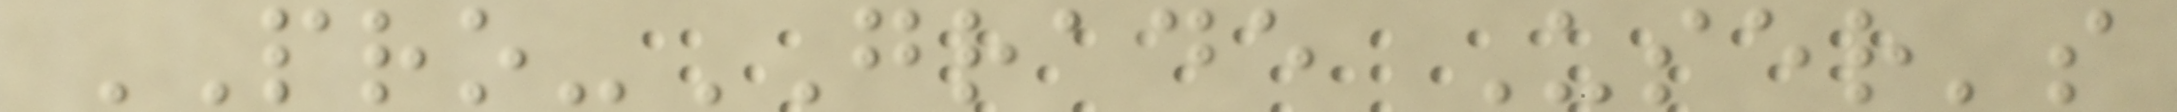PRO-GRADE User's
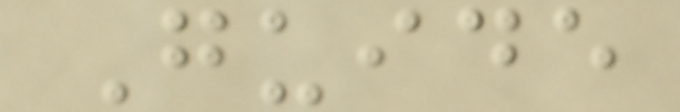Guide
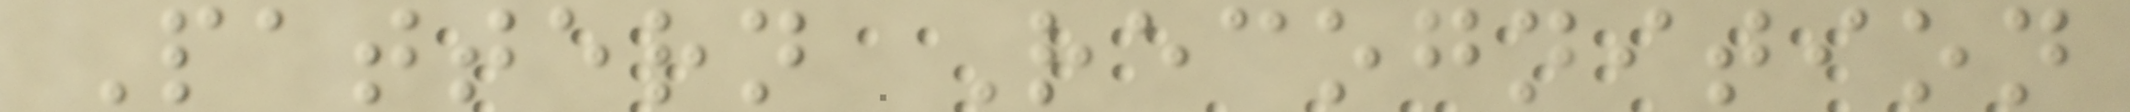Pattern Recognition
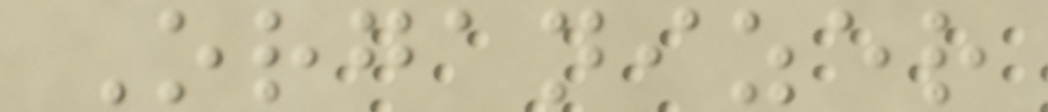Organizer
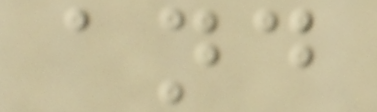and
